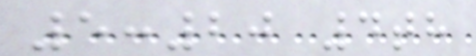5:20 4th
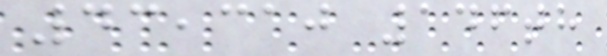43,310 146th
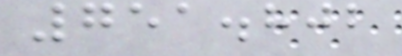751.802
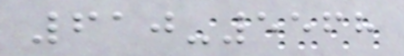610-5568
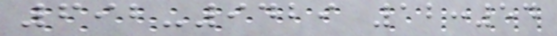692-9429 12:54
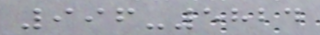996-5824
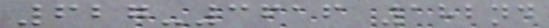627-3616 182nd
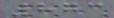873
